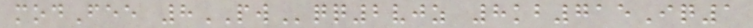modFee 8PWqq2vjz 8kb715Iq1
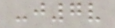-j7v
